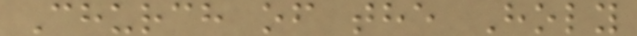Church of the Holy
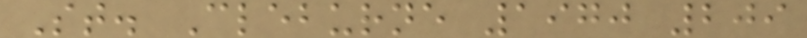St. Cleburne 1970 209
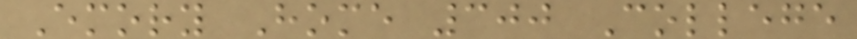Emory Home 300 College
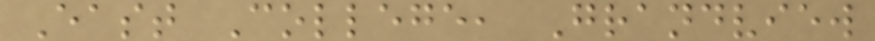East College, Grandview
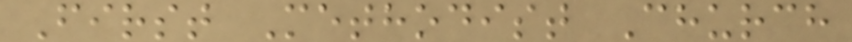First Methodist Church
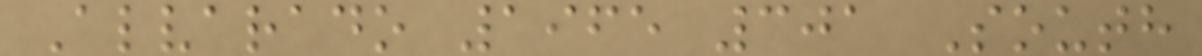Alvarado 1965 301 South
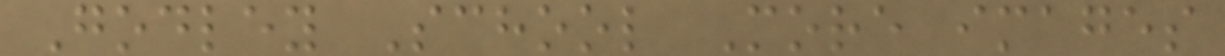Godley School More images
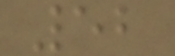52
